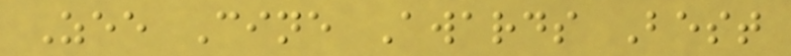Zee Cine Awards Best
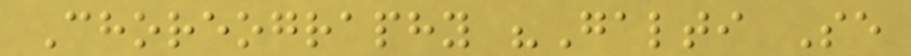Choreography "Galti Se
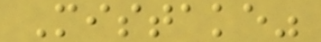Mistake"
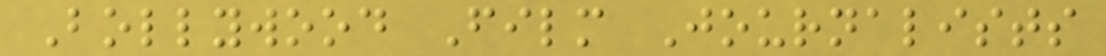Bollywood Film Journalists
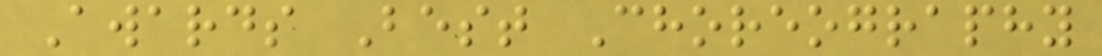Awards Best Choreography
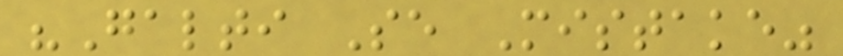"Galti Se Mistake"
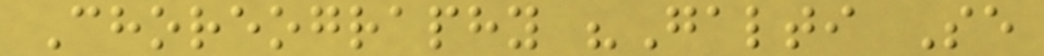Choreography "Galti Se
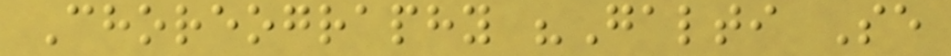Choreography "Galti Se
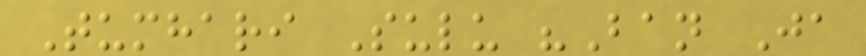Tumhari Sulu "Ban Ja
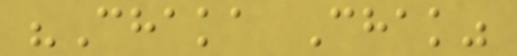"Chaka Chak"
